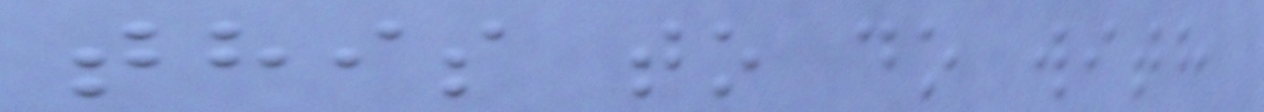this to do with
